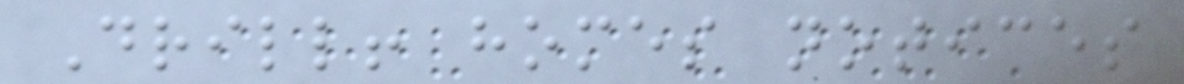Drill! homes notices
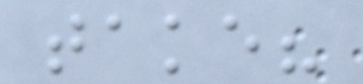take?
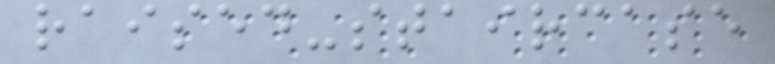raised-staircase
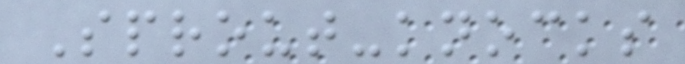Sprout-knocks
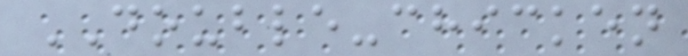DOUBLE-chicken
